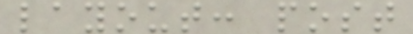layout: post
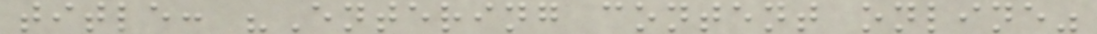title: "Entering content online"
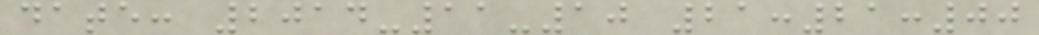date: 2014-11-10 21:21:00
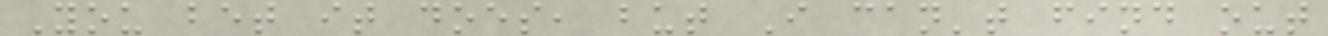You bet it does, but I can't find out
